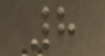8
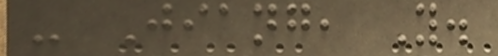- Jiang, Y.
